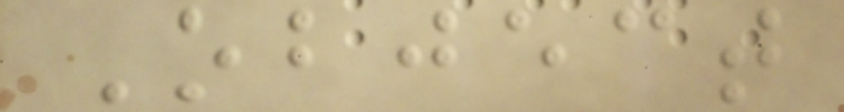Object
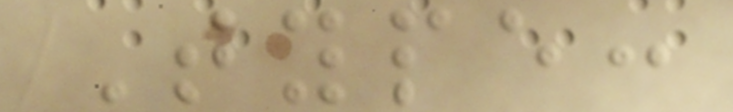Type:
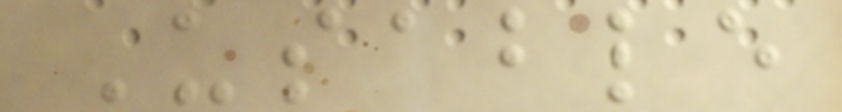Usable
